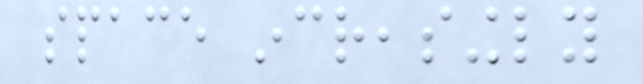space increasingly
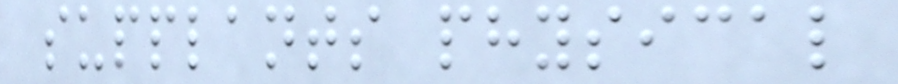supplants physical
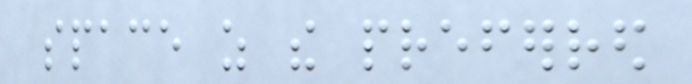space as the preferred
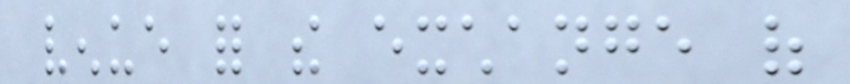venue for the exchange of
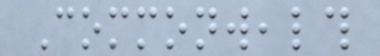Commonwealth
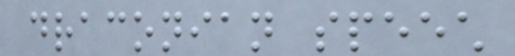draconian speech
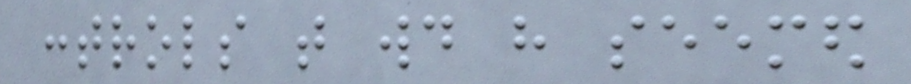controls that would have seemed
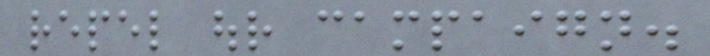repel our campaign.
